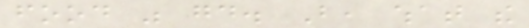food was good. But, what the
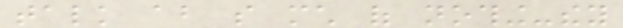talk about so much of nothing-they
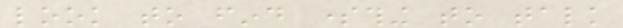look to find something to talk
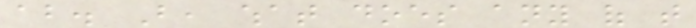about. But, what does any of that
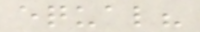equal?
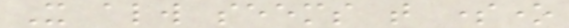It always seems that someone
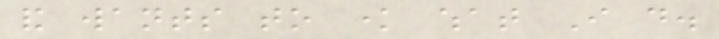and wants to know what I do.
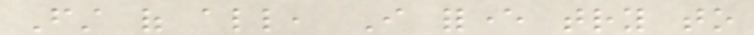First of all, I forever try to
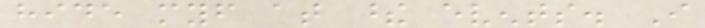hide myself at these events. I
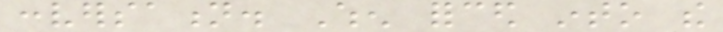conversation. When forced into the
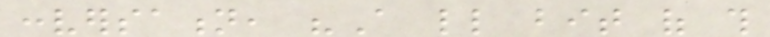conversation, "A little bit of this
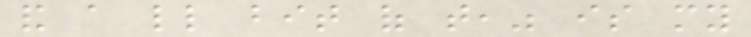and a little bit of that," is my
